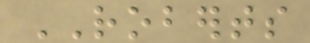ROBERTS
